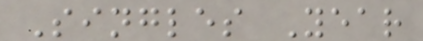Singles Year
